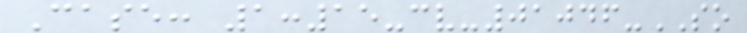Case: 1:15-cv-01046-SO
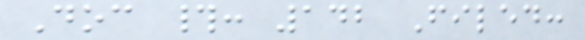Doc #: 142 Filed:
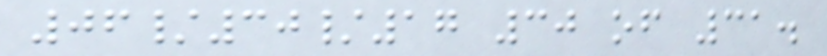06/30/17 30 of 31.
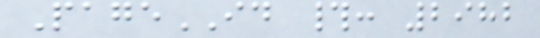PageID #: 2982
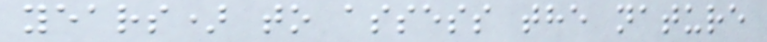years) to assess the nature
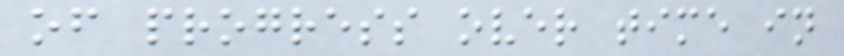of progress over time in
